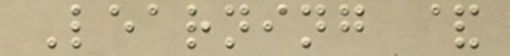Learning &
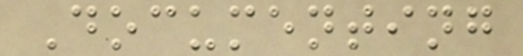Documenting
